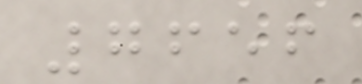7656
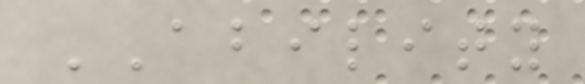ABILITY
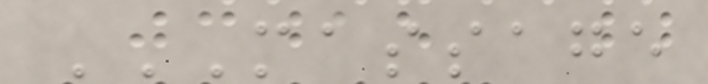MASSAGE
